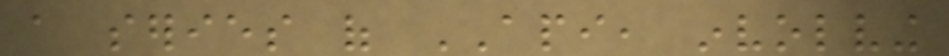a series of API, involving
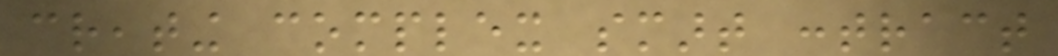creating complex smart contract
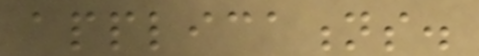applications.
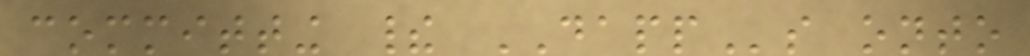committing their DAPPs onto
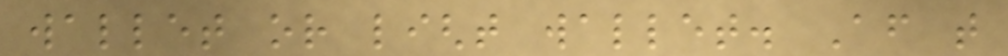wallet or light wallet. After that
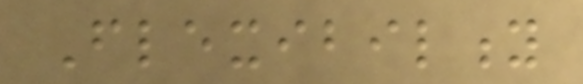Flexibility
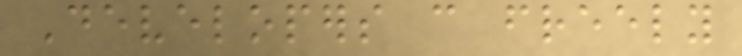Developers can freely
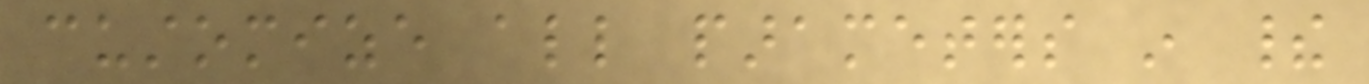customize all parameters in their
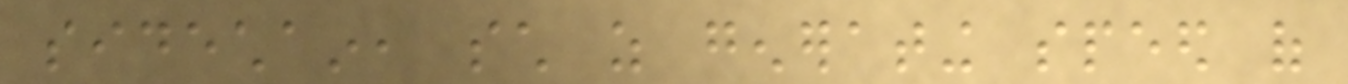sidechain, such as generating speed of
